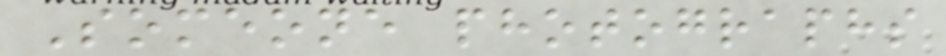Someone photographs
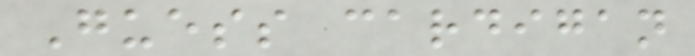Guess cardigan
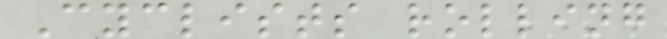Cyclists rolling
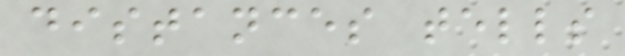distances tells
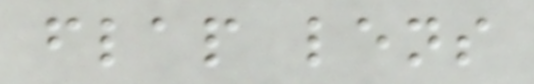flap lens
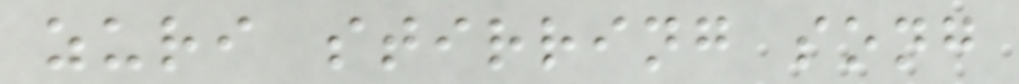zuri stirring song
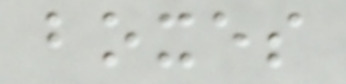boxes
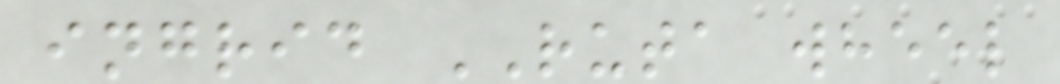ingrid RUTA wheel
